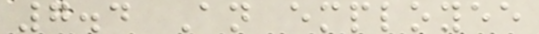7.4 An employee
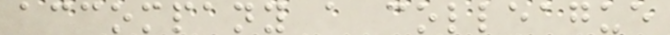accompany a colleague
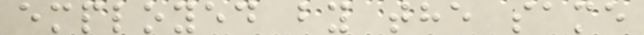employed by the same
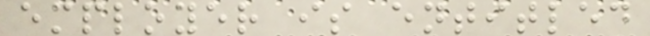employer is entitled
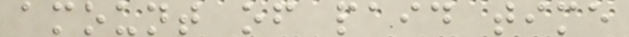amount of paid time
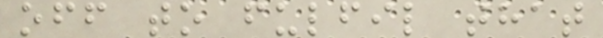off to fulfil that
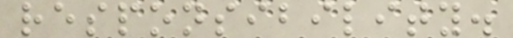responsibility.
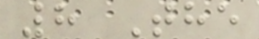8 The
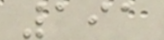191
